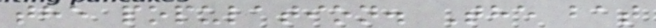the population. The bat
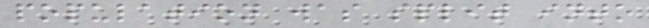population was split into
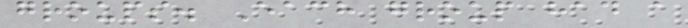groups. Each group had a
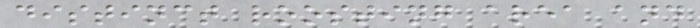distinct roosting area and
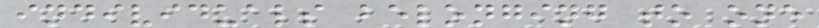individuals belonging to one
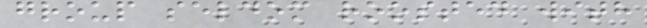group seldom roosted with
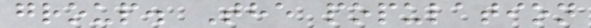group. The population
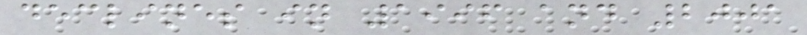declines in 1996 and 2001
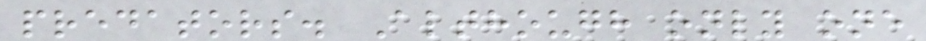predators. Although only one
